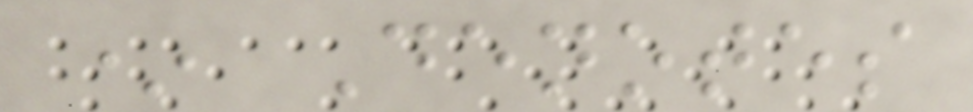* Denotes
